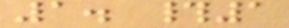1. #1
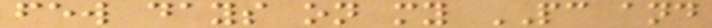few days on my PC and
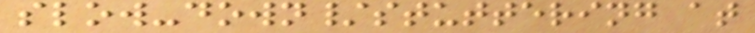slow-down/stuttering at
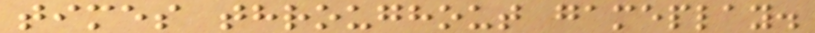times throughout gameplay.
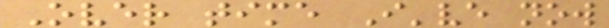Over time I've now
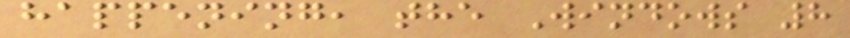happening, the Windows 8
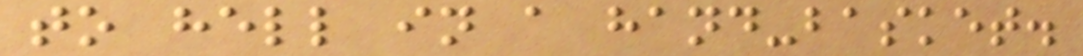to hell in a hand-basket.
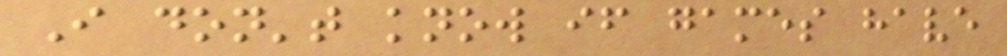I don't know if games have
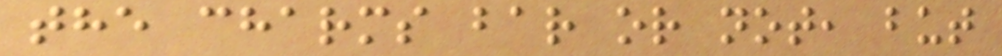the charms bar or not, but
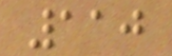110
